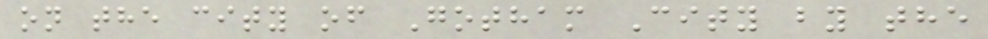on the city of Gotham City by the
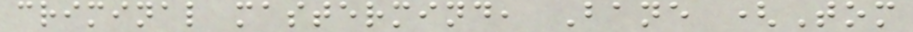criminal mastermind, Bane (Tom
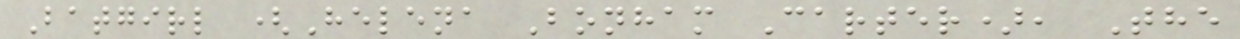Batgirl (Helena Bonham Carter), The
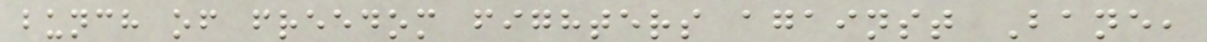bunch of freedom fighters against Bane,
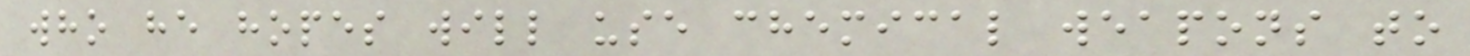who he hopes will use chemical weapons to
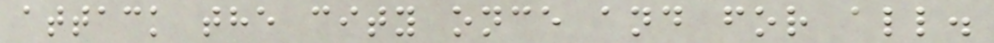attack the city once and for all.
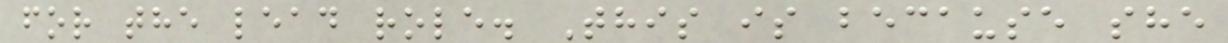for the lead role. This is because she
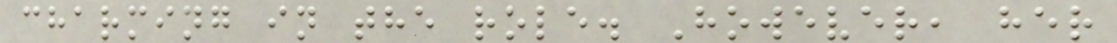charming in the role. However, her
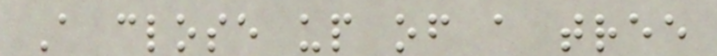A close up of a tree
